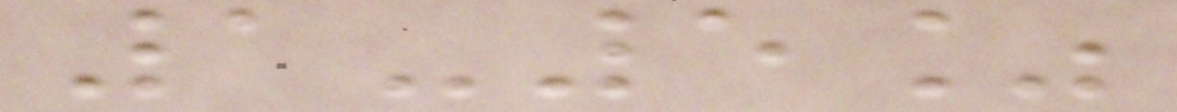1-5%
